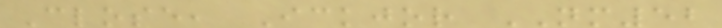Close, Ickjor NM52
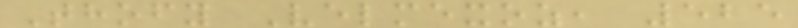Thofy Velmexoz, 525
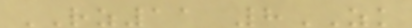RZ11 8ZK
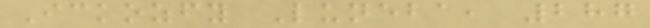Ickozfy Luneba, 287
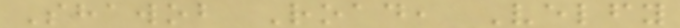Shawob Road, Velfy
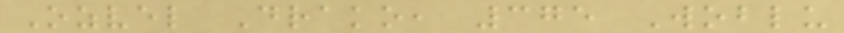Ozvel Drako, 375 Woblu
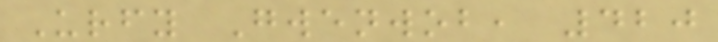Urfy Gwenwob, 420
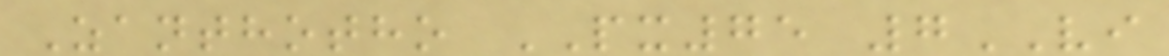Zanthotho PX75 7VI
